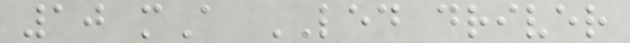10 mA LED driver
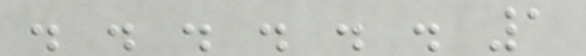. . . . . . 1
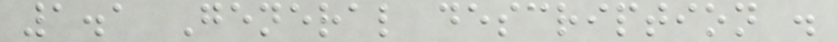1.1 General description .
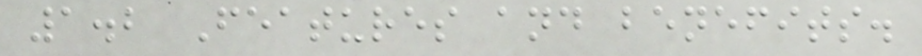1.2 Features and benefits.
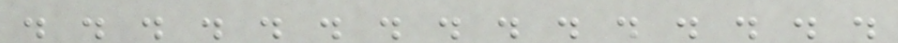. . . . . . . . . . . . . . .
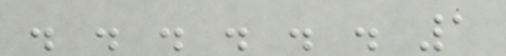. . . . . . 1
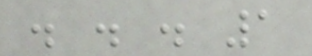. . . 1
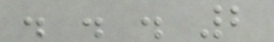. . . 2
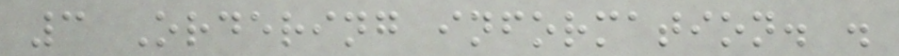3 Ordering information. .
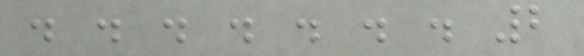. . . . . . . 2
